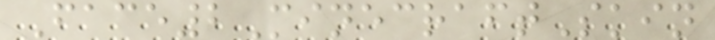Face2MinecraftSkin
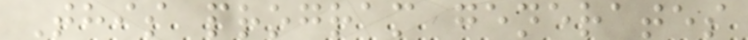This program generates
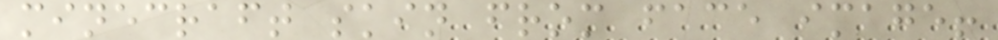minecraft skin from face image!
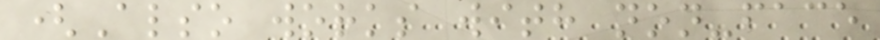(Also works with non-face
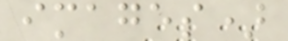images)
